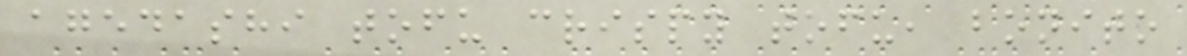agedashi tofu crispy tofu, bonito
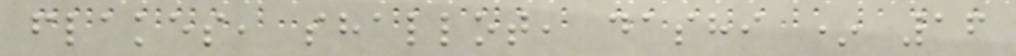flakes, shallot, dashi * 16
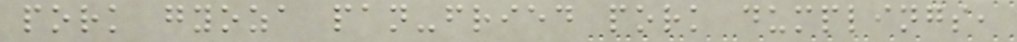pork gyoza pan-fried pork dumplings,
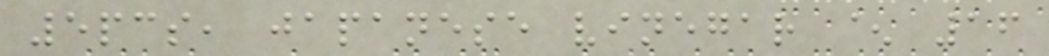5pcs, japanese vinegar ^ 16
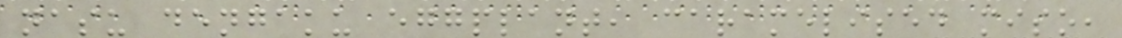nasu dengaku eggplant, caramelised miso,
